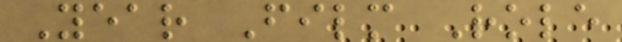Year Film Role
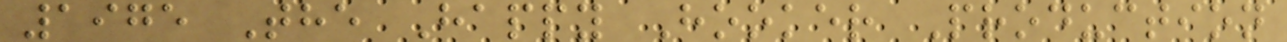1975 The Happy Hooker Production
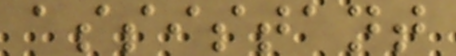assistant
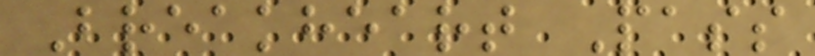Breakheart Pass
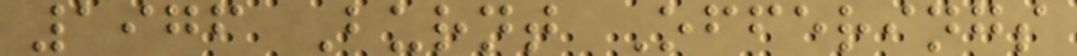1976 Burnt Offerings
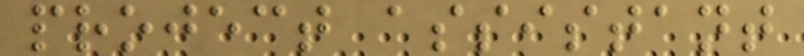project assistant
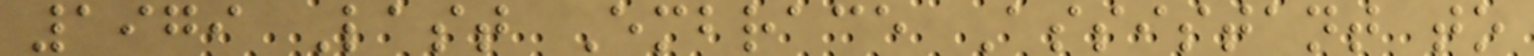1979 Last Embrace Assistant to
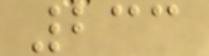233
